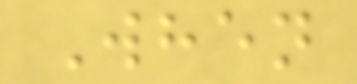When
